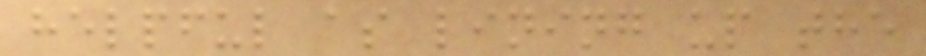helpful as lining up the
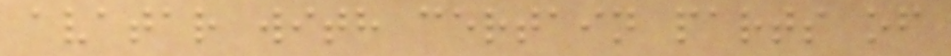avatar with certain parts of
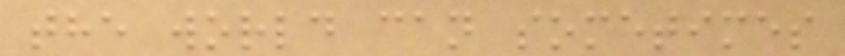the world can sometimes
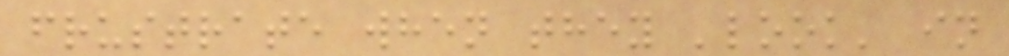frustrate when they 'look' in
